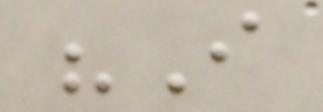"I
